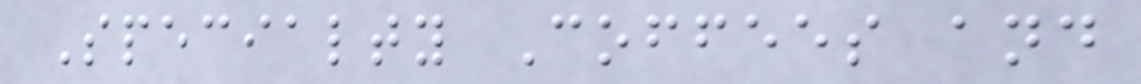Specialty Coffees and
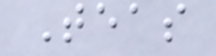Teas
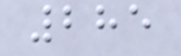285
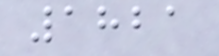1821
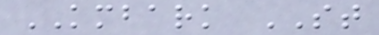KMBARK ST
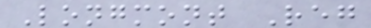Longmont Reg
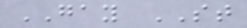GAY ST
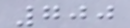700
